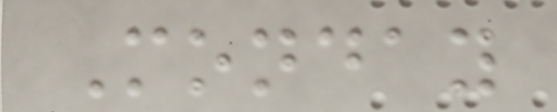Monday
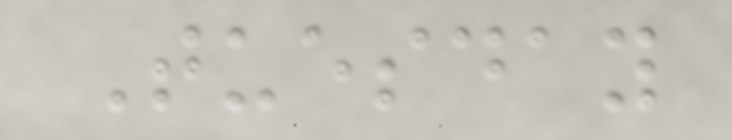Tuesday
